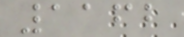1162
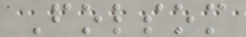Folsom
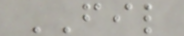FIL
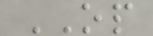OP
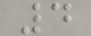4
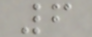6
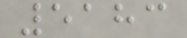5183
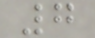7
